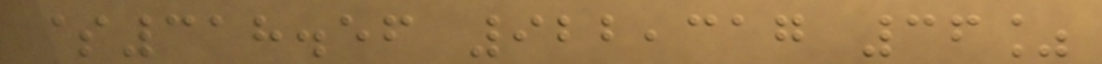$318.56 922,317 36%
